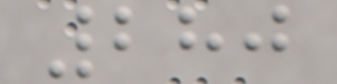280
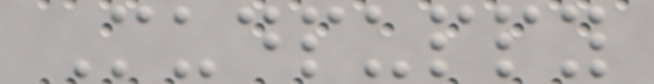Mudpuppy
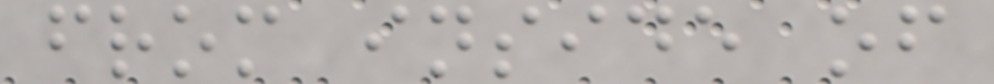from inside of
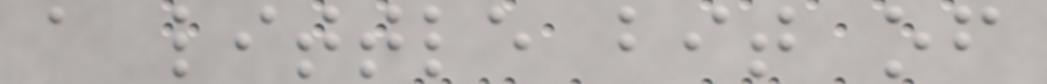a little bit of
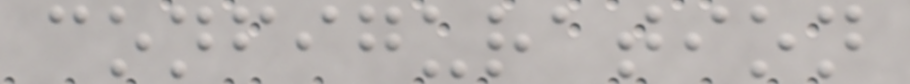configuration
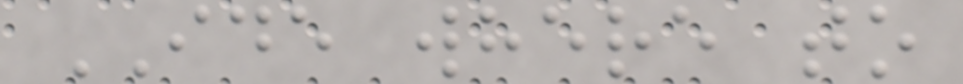IDE where to
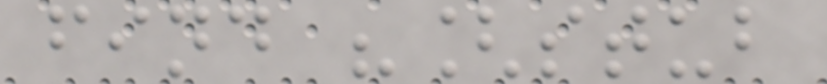find "[stub
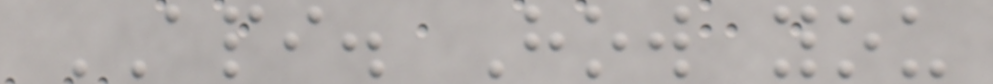API. How you
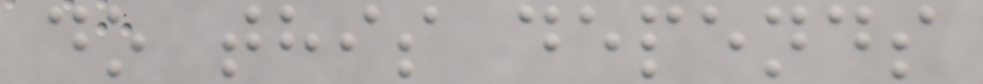do this depends
